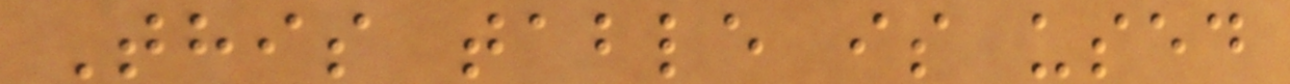This table is used
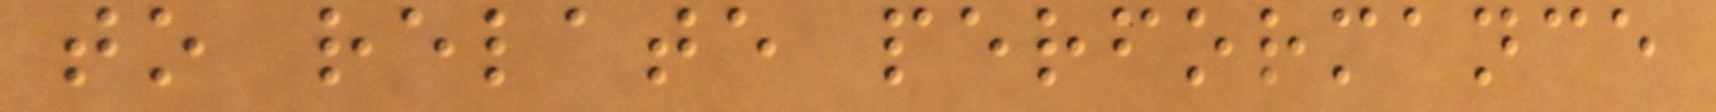to relate performance
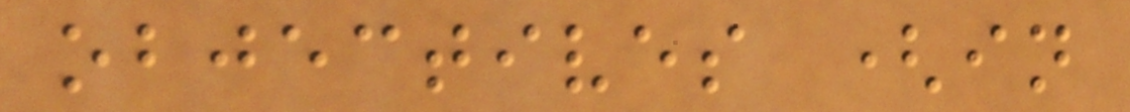objectives (in
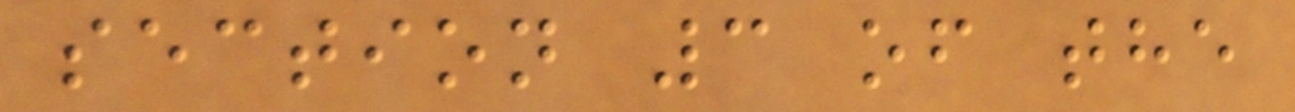section 3 of the
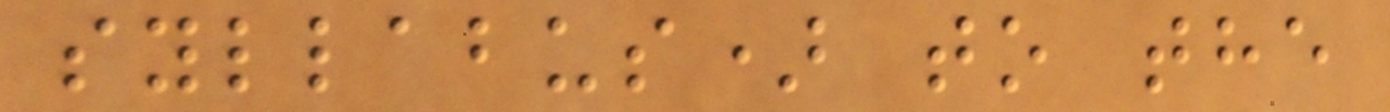syllabus) to the
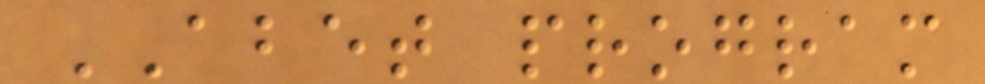ABET program
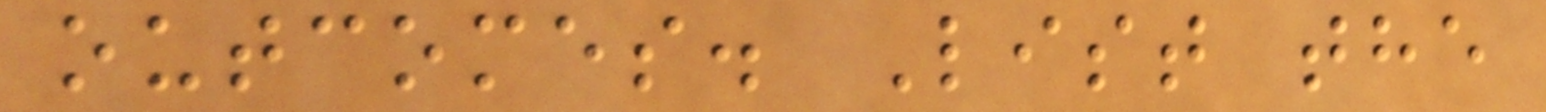outcomes. List the
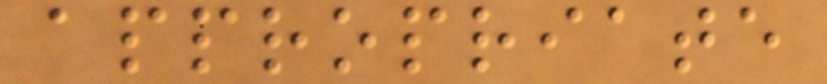appropriate
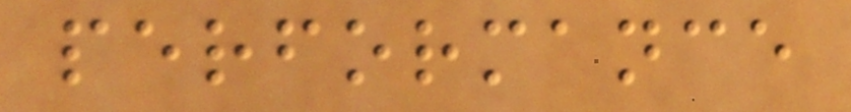performance
